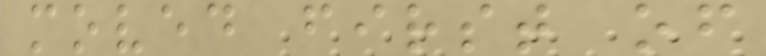moved first of
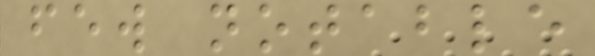few notable
